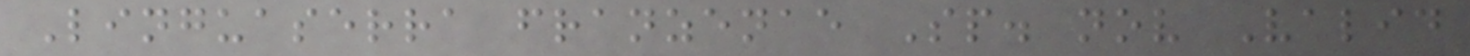Linguaserra franzenae Sp. nov Valid
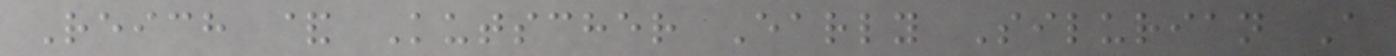Reich & Kutscher Early Silurian A
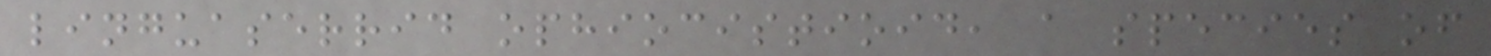linguaserrid ophiocistioid, a species of
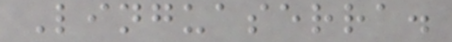Linguaserra.
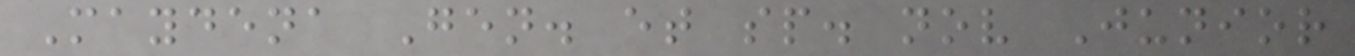Maydena Gen. et sp. nov Junior
